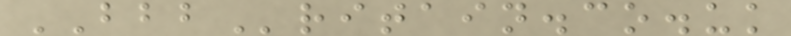BBBritain.co.uk
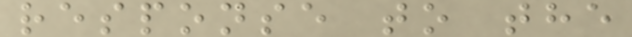response to the
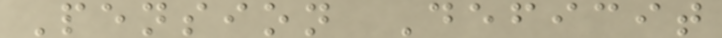Pension Deficit
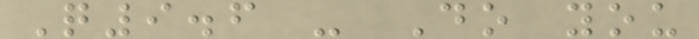Q9.6 - Do you
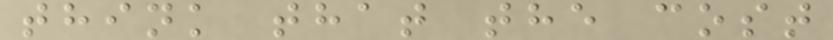think that the cost
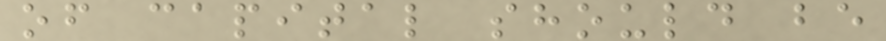of capital should be
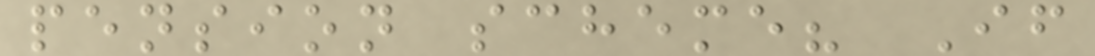pension scheme? If
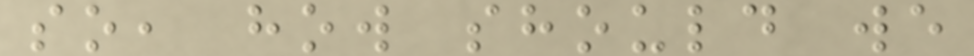so, how should we
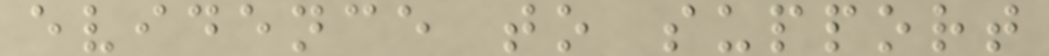evidence to support
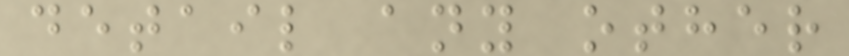detail any other
